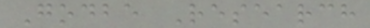Godbe Research
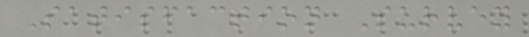Satisfaction Survey
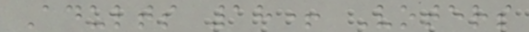Adults 18+ Voters
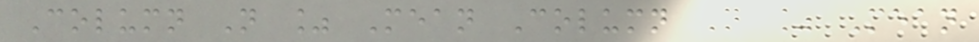Column N % Mean Column N % Mean
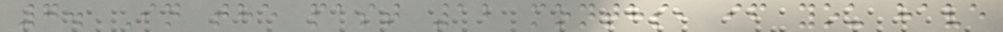7. In the past 12 months, if you have
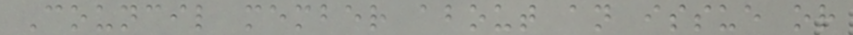Council member about an issue or
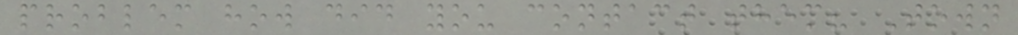problem how did you contact them? Town
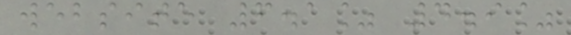website 6.1% 4.9%
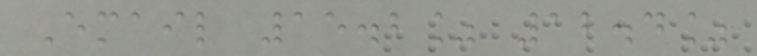Email 15.2% 12.4%
